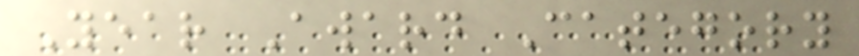Year Award Category
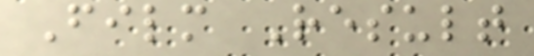Film Result
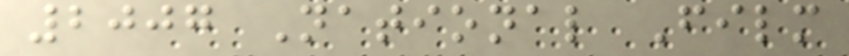2007 National Film
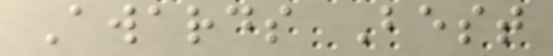Awards Best
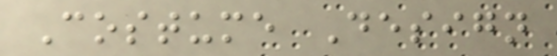Costume Design
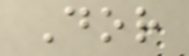Dor
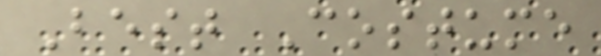Best Costume
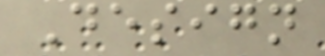Design
